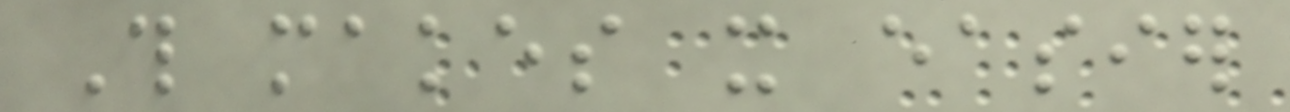This makes it easier
